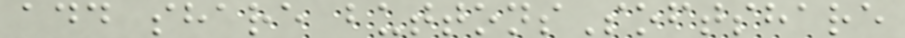add share buttonsSoftshare
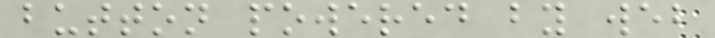button powered by web
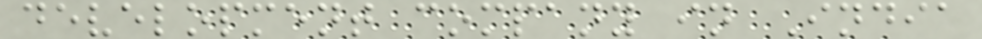development company in India
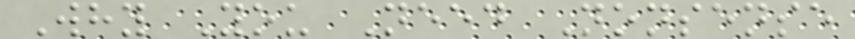Why You Need Nonsense
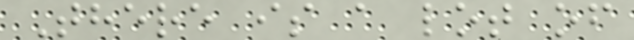There is a lot of
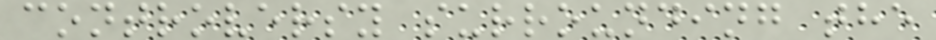controversy surrounding the
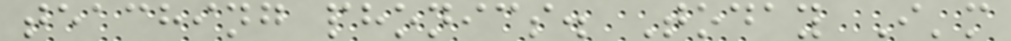teaching phonics. Today I'm
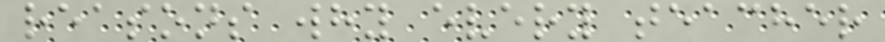reasons why every teacher
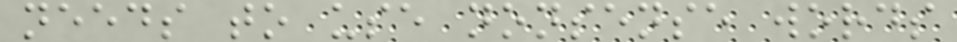needs to use nonsense words
